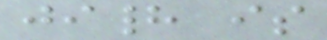jihad is
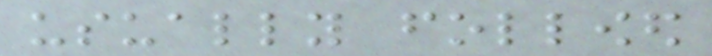usually followed
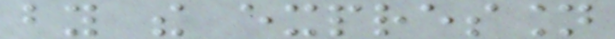by the expression
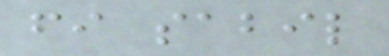fi sabil
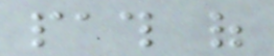path of
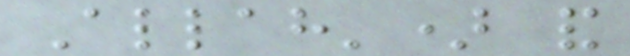Allah') and
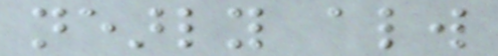nearly always
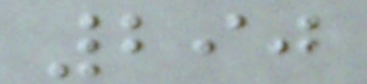290
